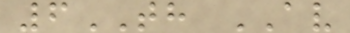6TH AV
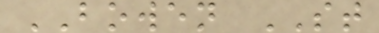BOWEN ST
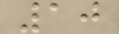10
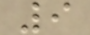9
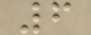6
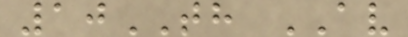10TH AV
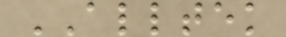ALLTEK
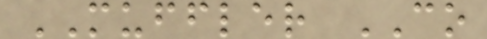MUFFLER CO
